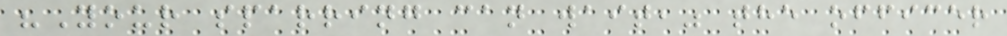"Your sparring can wait," the officer
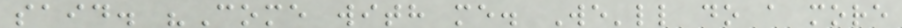said. "Come with me. We'll do a more
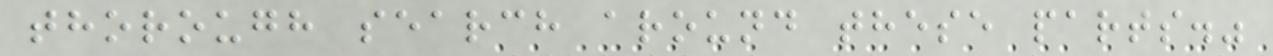thorough search around these parts."
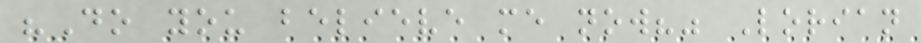"Do you believe me now?" Lorian
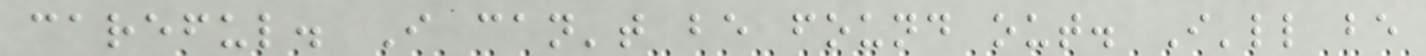careful. I can't be found out. I'll be
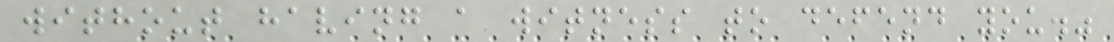without having a witness to defend you."
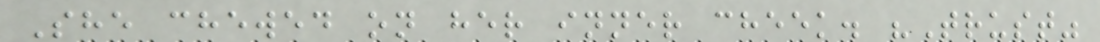She chewed on her inner cheek. "Trust"
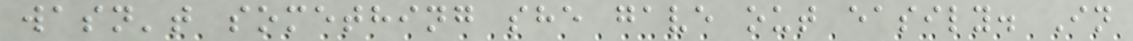wasn't something she gave out easily. In
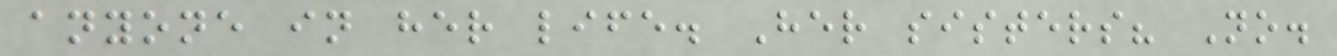anyone in her life. Her sisters? No.
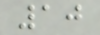10
